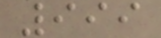999
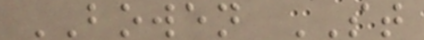BOWEN ST
